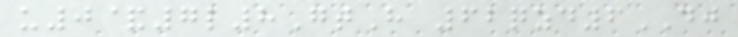u0&7l8GtH 62qzd6DJ
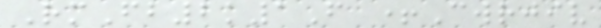RmFb2k1F +Cwrjiv
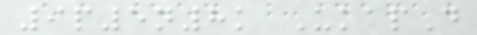9p5n8k UkapD
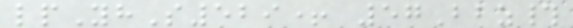lpYhS529+ 57Bbz#
